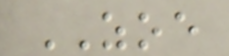ZOE
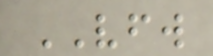VFW
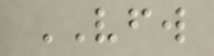VFW
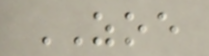ZOE
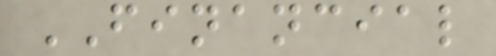FINANCIAL
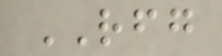RFG
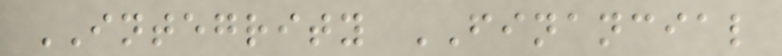INTEGRITY FINANCIAL
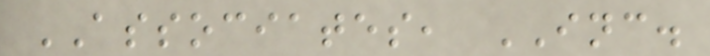ASSOCIATES, INC.
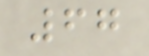67
